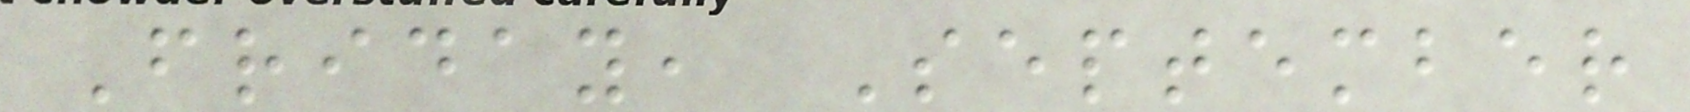Friday, September
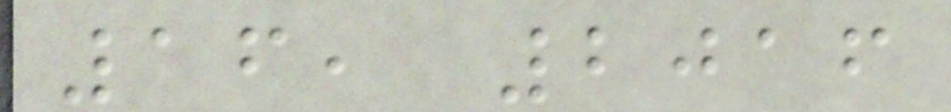16, 2016
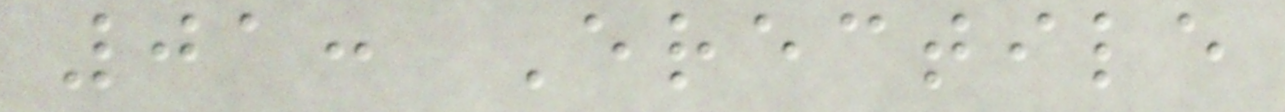01: Erectile
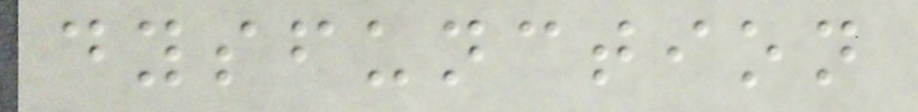dysfunction
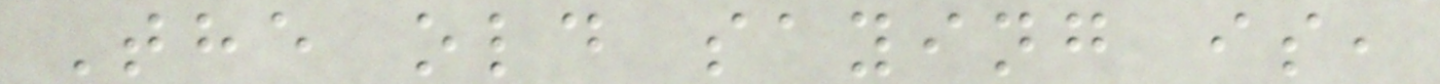The old saying is,
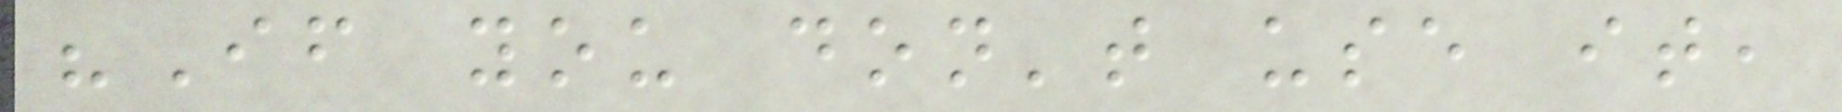"If you don't use it,
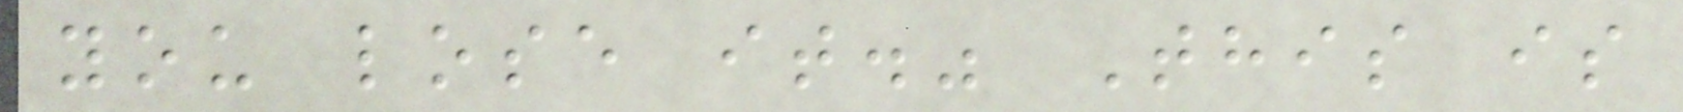you lose it." This is
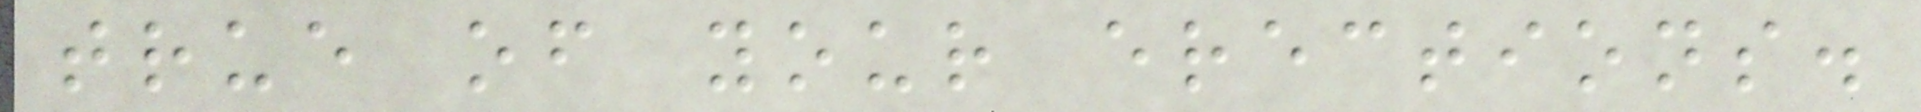true of your erections.
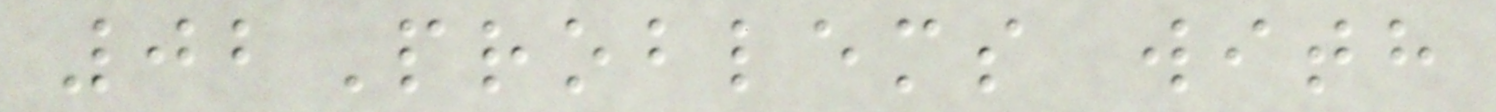02Problems with
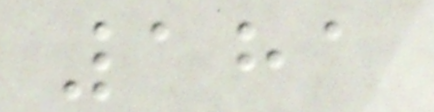181
